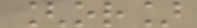[or]
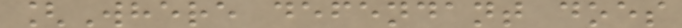[Where defendant does
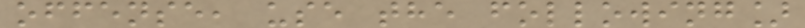offense, use the following]
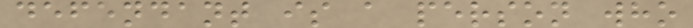defendant is a person who
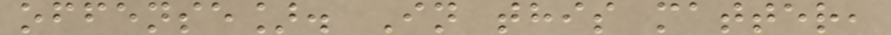offense]. In this matter,
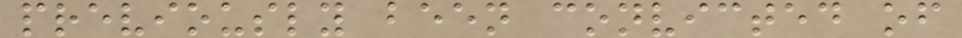previously been convicted of
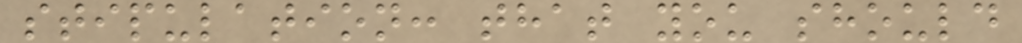stipulation: that you should
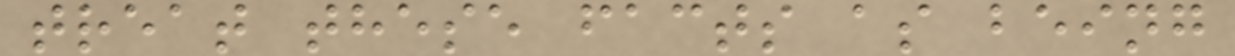treat these facts as being
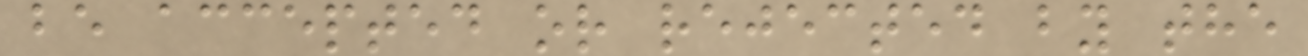be accepted or rejected by the
